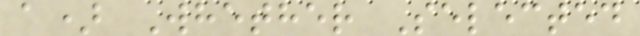a) Whether Selected
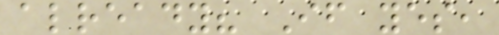already? If yes,
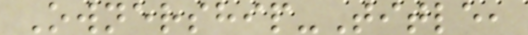Ownership-Title,
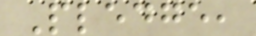Pledge,
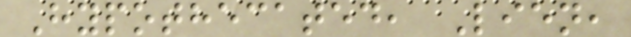Hypothecated, Lien,
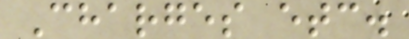Charges etc.
